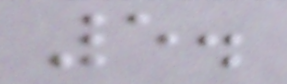5.
